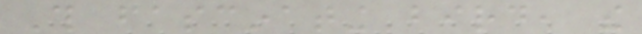This fascinating bird, the
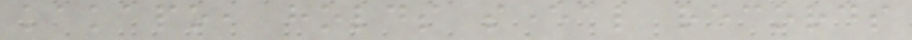kakapo, holds several records
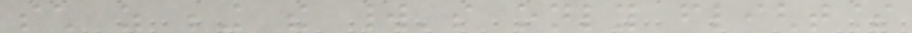such as being the world's only flightless
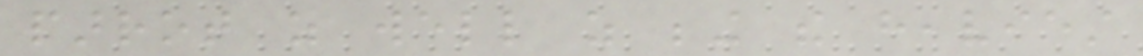parrot as well as being the heaviest
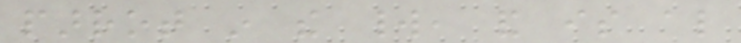parrot in the world, and is also
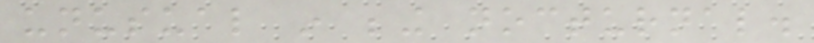unusual in being nocturnal.
